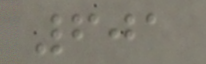601
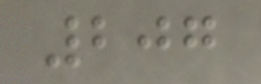207
